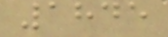1845
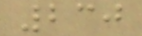230
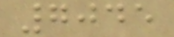7045
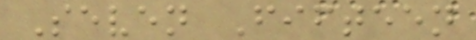Seven Fifteen
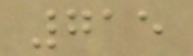715
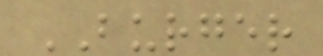BURGER
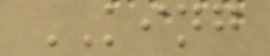KING
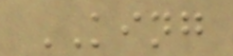KING
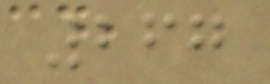267
